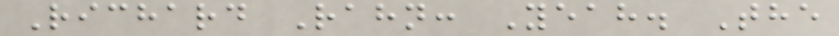Richard Rahn: Yeah. The
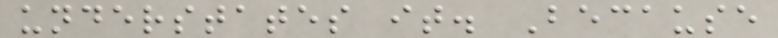understates it. Because
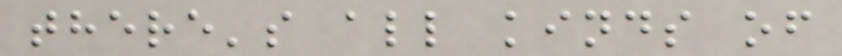there's all kinds of
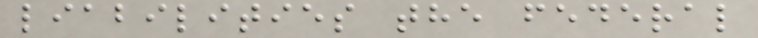liabilities the federal
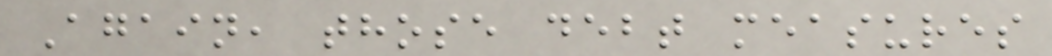Again, those debt measures
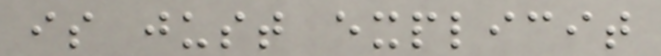is just explicit
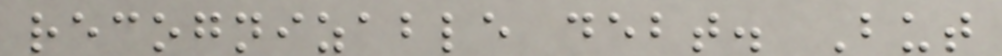recognizable debt. But
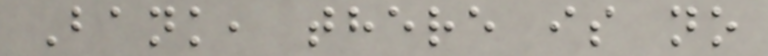Bank, there is no
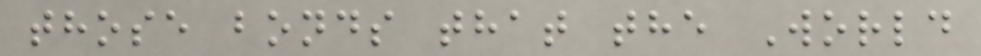those bonds that the World
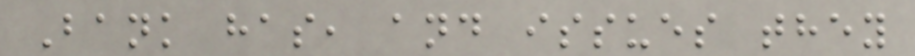Bank has, and issues they
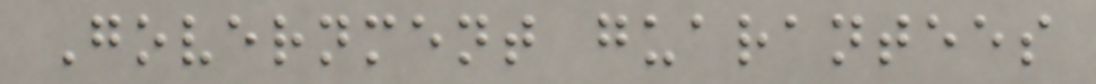Government guarantees
